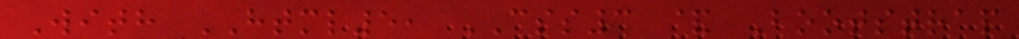With HTML5, CSS3 & Bootstrap
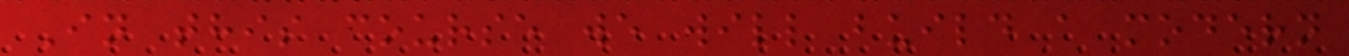In this course we will build a modern
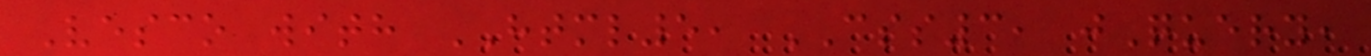Vesco with HTML5, CSS3, jQuery,
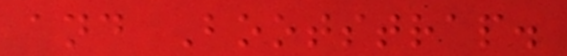and Bootstrap.
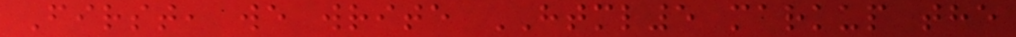First, we write HTML5 markup the
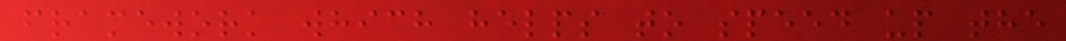framework which helps to speed up the
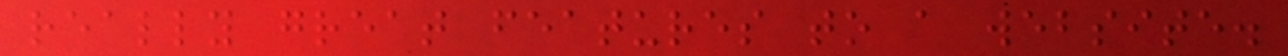really great features to a website.
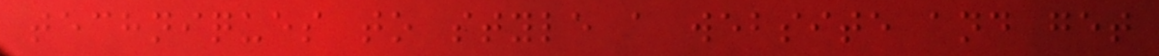techniques to style a website and get
